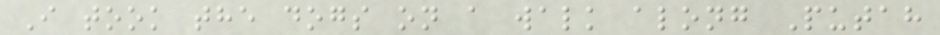I took the dogs on a walk along Putah
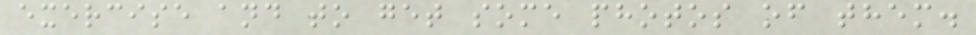exercise and to get some photos of them.
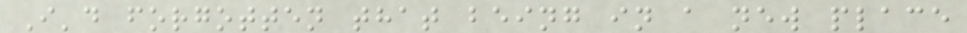I'd forgotten that being in a new place
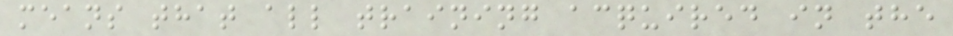means that all training acquired in the
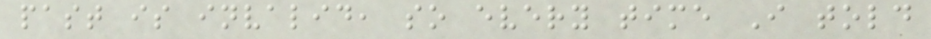past is invalid, so every time I told
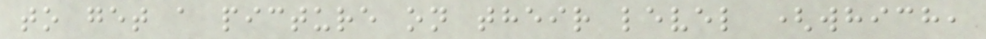to get a picture on their level (which,
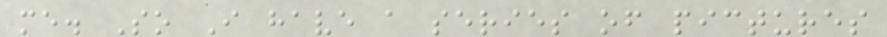me. So I have a series of pictures
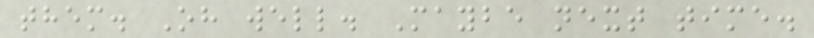them. Oh well. Maybe next time.
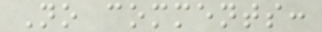No comments:
